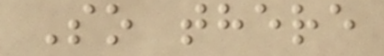So there
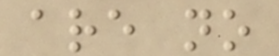are no
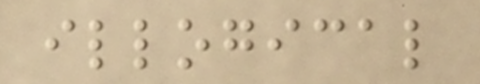illogical
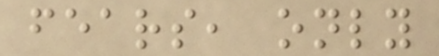fears, only
